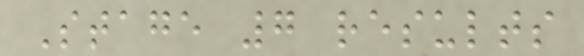Stage 7 results
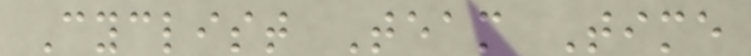Cyclist Team Time
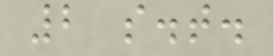2 s.t.
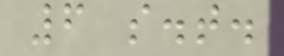6 s.t.
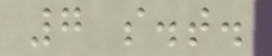7 s.t.
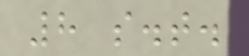8 s.t.
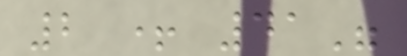2 + 41"
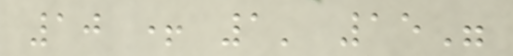10 + 1' 15"
